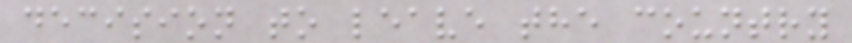decision to leave the country
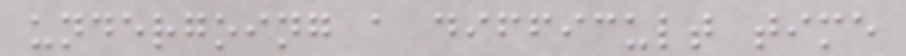undergoing a difficult time
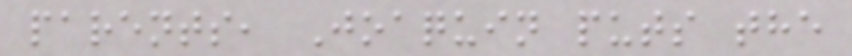parents, Joaquin puts the
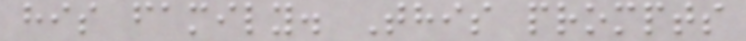his family. This prompts
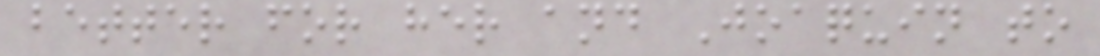better for her and Joaquin to
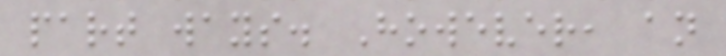part ways. However, an
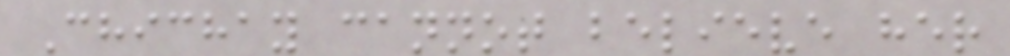Chichay cannot believe her
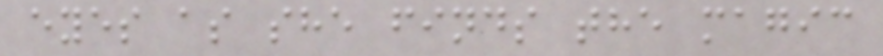eyes as she finds the magic
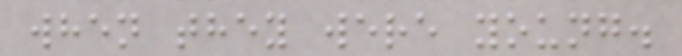when they were young.
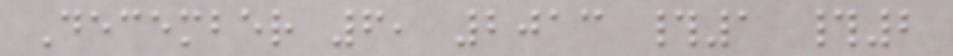December 6, 2013 #1 #2
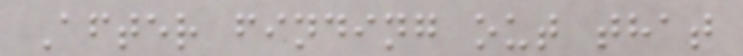After finding out that
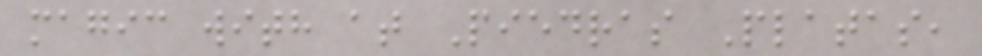magic with at Piedras Platas,
